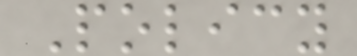Policy
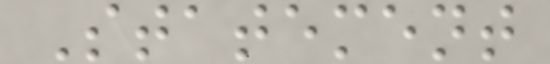Statement
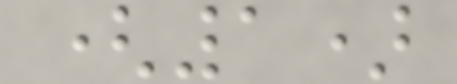(1)
